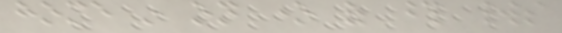home in on one of those worlds
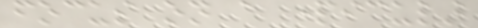focus on a particular
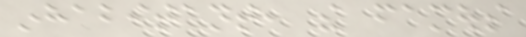inhabitant, the famous
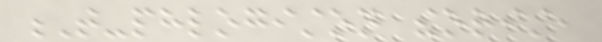T-phlogiston theorist,
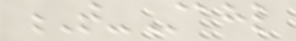T-Stahl
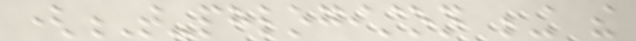(T-phlogiston being the
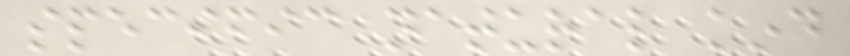specific natural kind
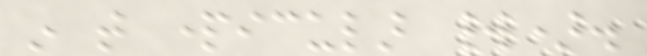in that particular world).
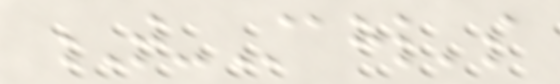T-Stahl's
